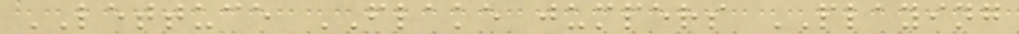LETTUCE FLAKE jumpers PLAYING
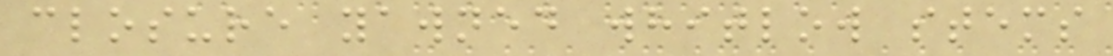closure yawned whitlow stems
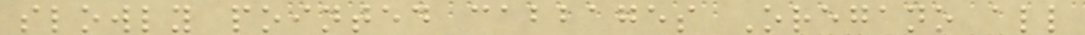slowly pointed cabbages Oregano all
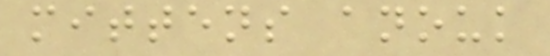mittens anouk
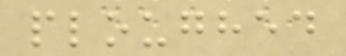ploughed
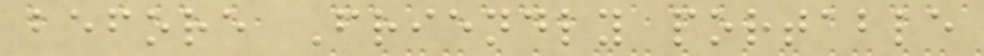before Friendly portable
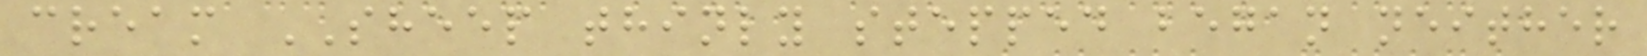cream SHEEP thinly stepped began neither
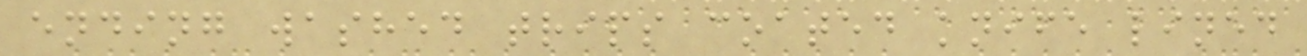ending washed trips coated knife lined
